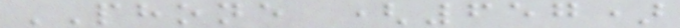PHONE (657)
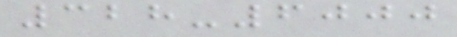328-6000
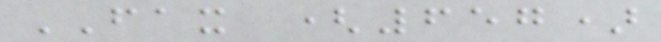FAX (657)
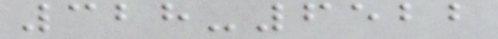328-6522
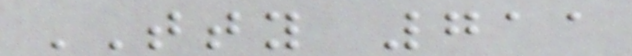TTY 711
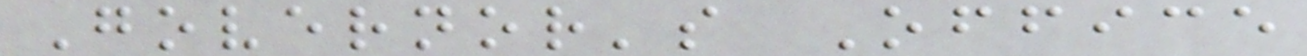Governor's Office
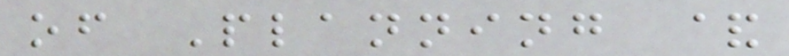of Planning &
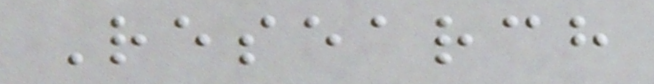Research
